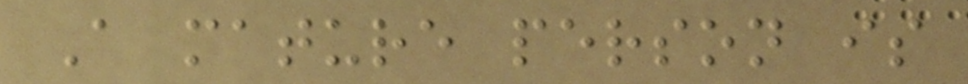A mature person is
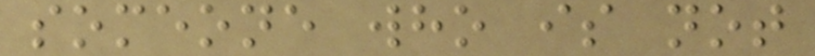someone who is not
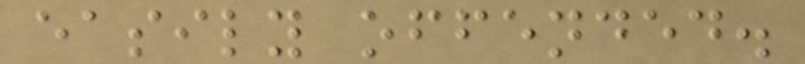easily offended.
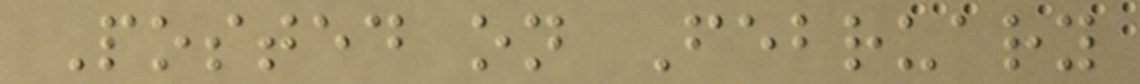Posted on February
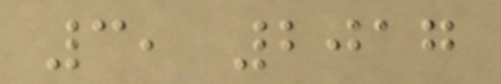3, 2017
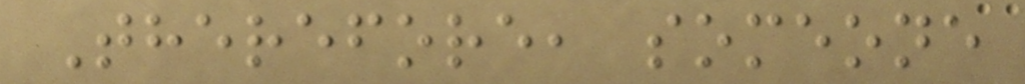Therefore, someone
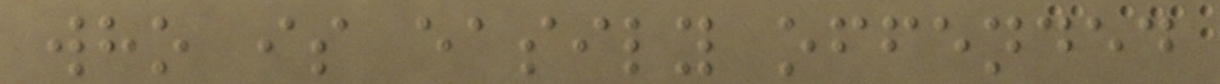who is easily offended
